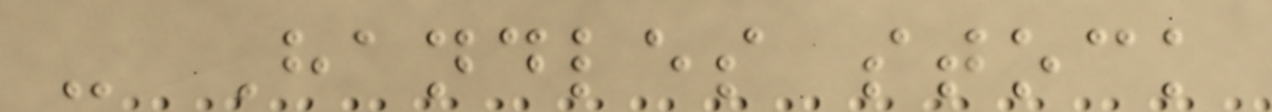- Handles stock
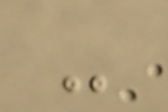-
